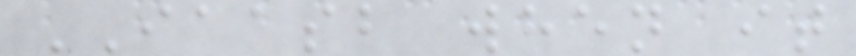IAASB when it
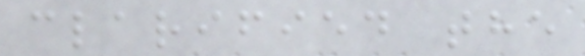clarified the
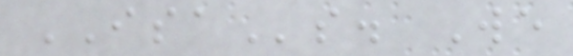ISAs. We
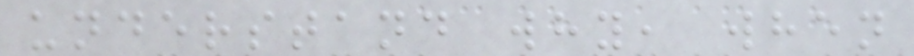understand why, when
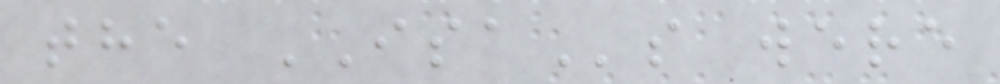the ISAs were
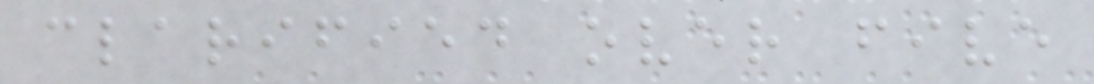clarified over five
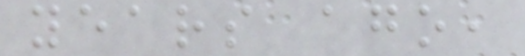years ago,
